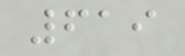619
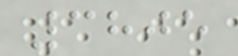3805
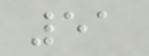51
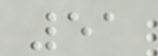51
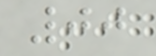00
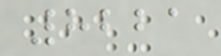8221
